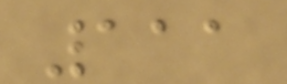111
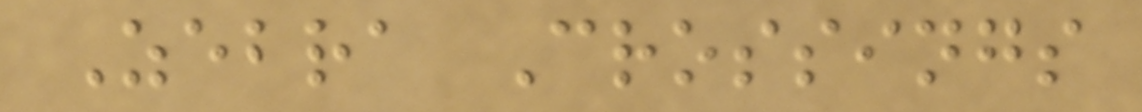Zebra Crossings
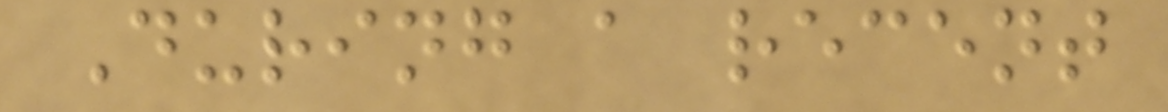During a recent
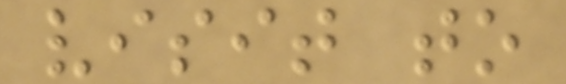visit to
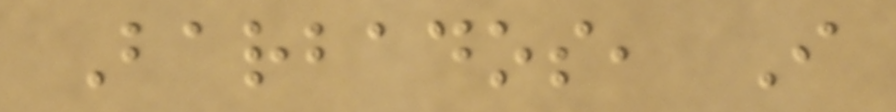Barbados, I
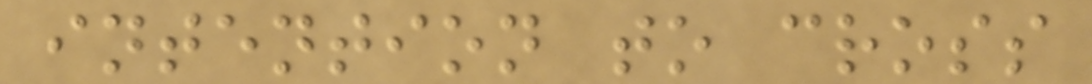intention to cross
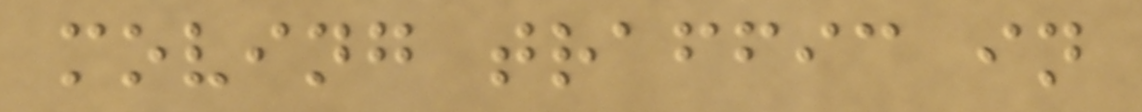moving traffic in
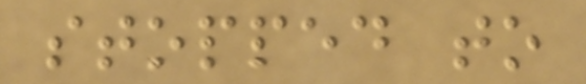stopped to
